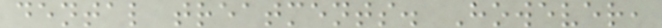dental treatments. However,
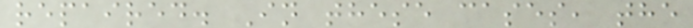repaired. In these cases, the
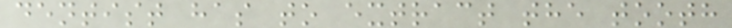dentist has to extract the tooth
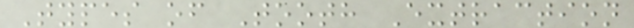Types of Tooth Extraction
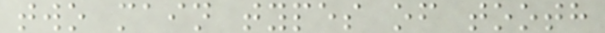two main types of tooth
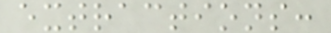extractions:
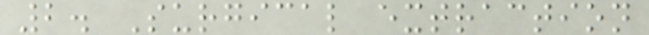2. Surgical extraction
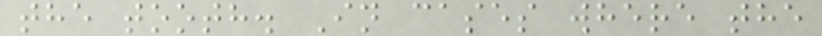the tooth. In cases where the
